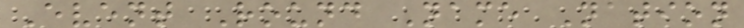Event Round Name Nation
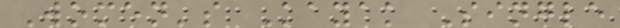Women's Kayak Single
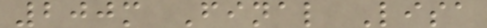200m Final Lisa
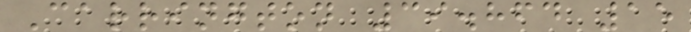Carrington 39.864 15
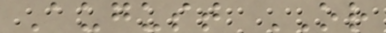August OR
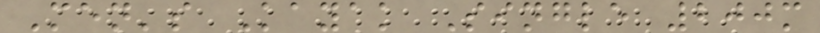Men's Kayak Single 200m
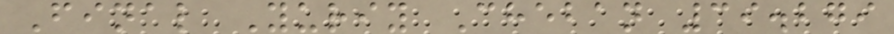Final Yuriy Cheban 39.279
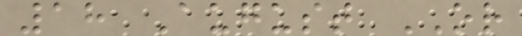18 August OR
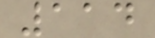114
